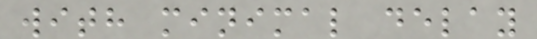with minimal delay
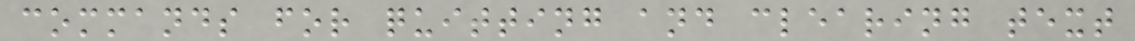commands for quitting and clearing text
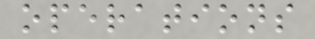operations
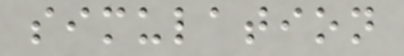simulation
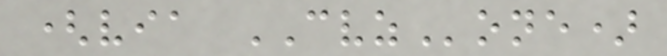(via CVZone)
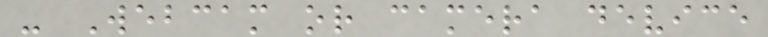- Webcam or camera device
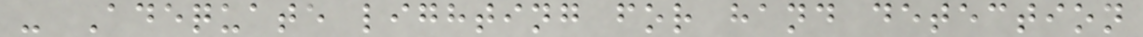- Adequate lighting for hand detection
